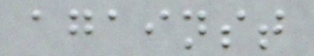against
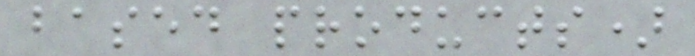based products)
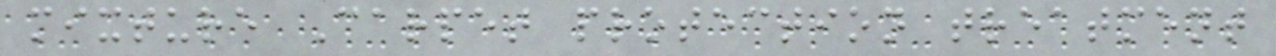mixture Carpet protection treatment
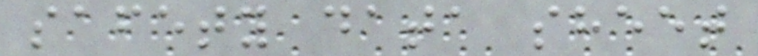safety data sheet
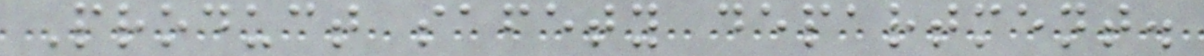Product safety department.
